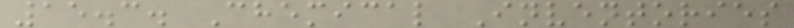15.3. Chemical Inventories
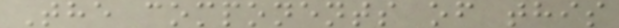The components of this
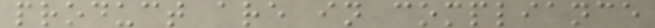product are in compliance
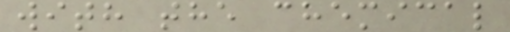with the chemical
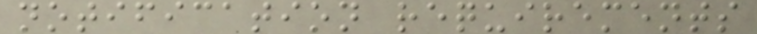notification requirements
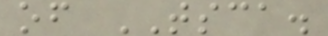of TSCA.
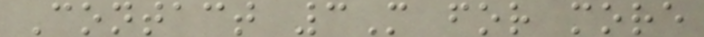Contact 3M for more
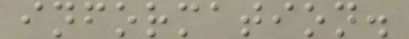information.
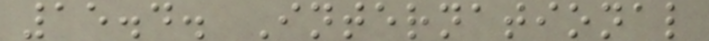15.4. International
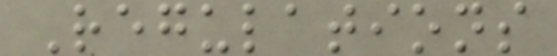Regulations
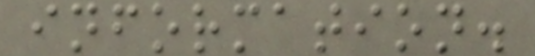information.
